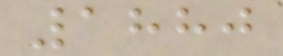1880
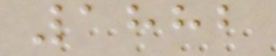1882
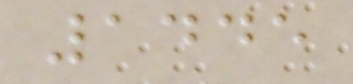1445
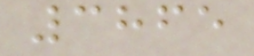3865
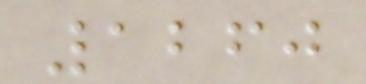1260
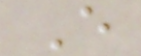E
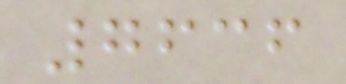7636
